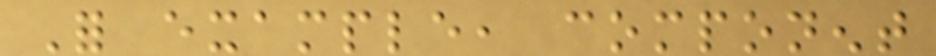For example, component
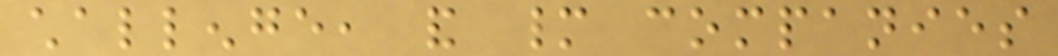challenge, and many companies
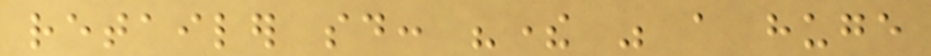retailer said: "there was a huge
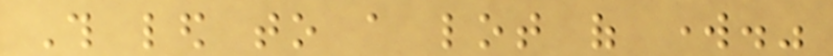This led to a lot of work."
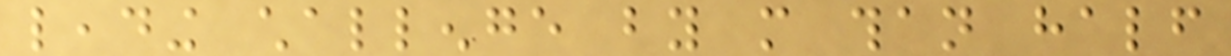leading challenge by more than half
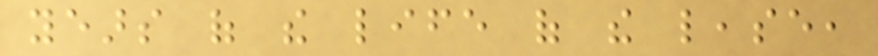years of the life of the lease,
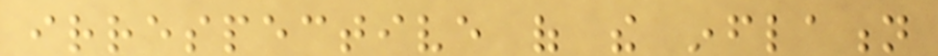irrespective of the inflation
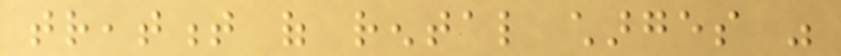treatment of rental charges was
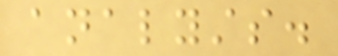analysts.
